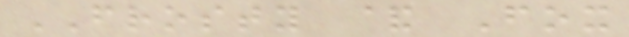FROSTY & Fox
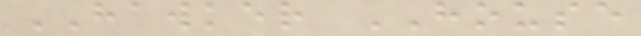HAWKER HOUSE
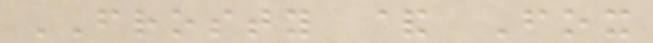FROSTY & Fox
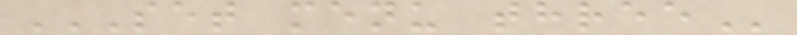SET MENU THREE
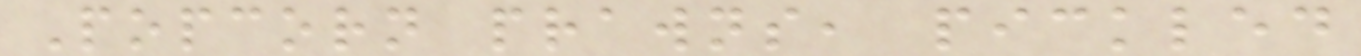Popcorn prawns, pickled
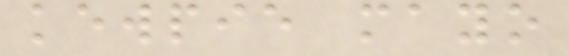kewpie mayo
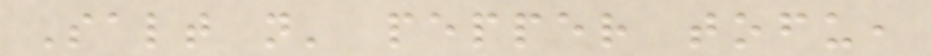Salt n' pepper tofu,
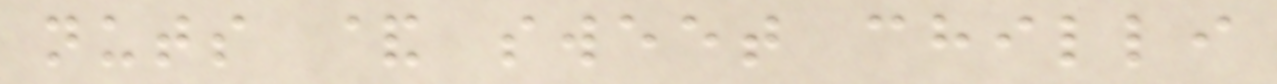nuts & sweet chilli
